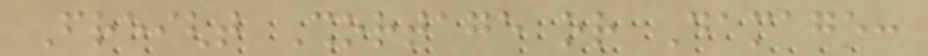Freight Shortage or Damage:
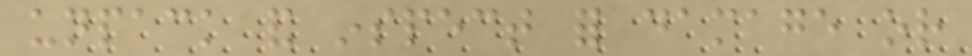unpack and inspect for damage or
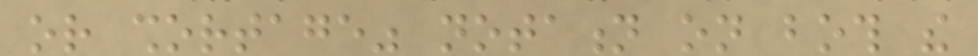or shortage" notation on both the
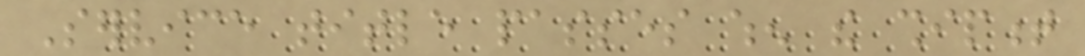Service title passes when the shipment
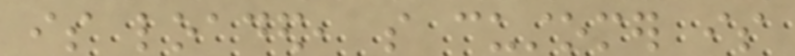is loaded, so customer is
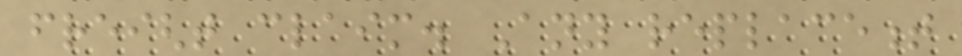freight claim. Any replacement
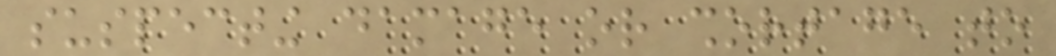suspecting damage or shortage to
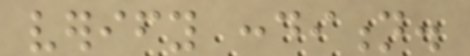verify condition.
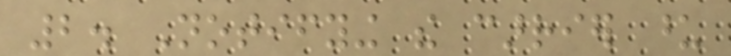2. Notifying the carrier upon
